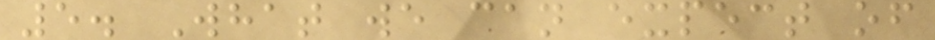5. What we can expect of
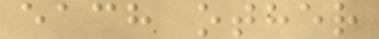each other
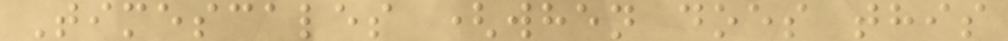Timescales (when does this
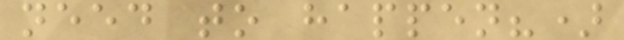need to happen?)
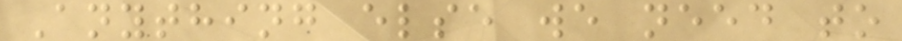Anything else we need to
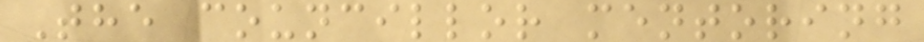The councillor mentoring
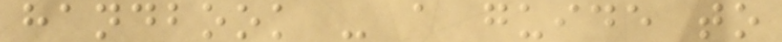handbook - a guide to
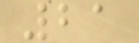21
